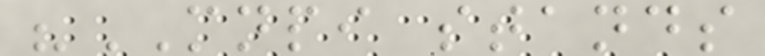"MNPI stands
